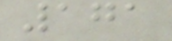171
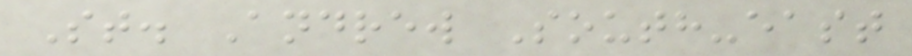St. Andrew South-east
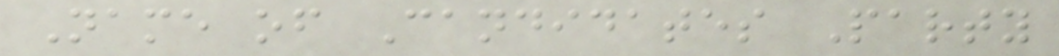Name of Candidates Party
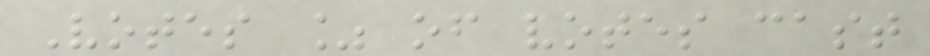Votes % of votes cast
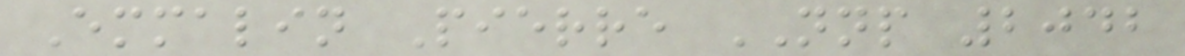Emmalin Pierre NNP 2042
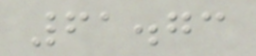61.73
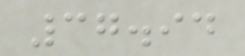37.94
